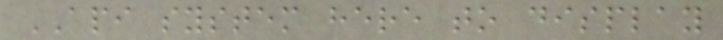API system here to display
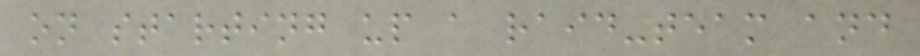on starting up a raid-team and
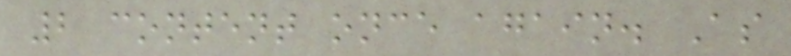2 content once again. As
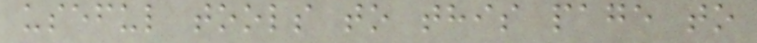useful tools to this page to
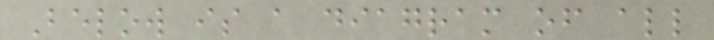Below is a diagram of all
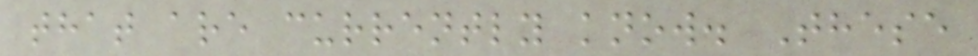that are currently know. These
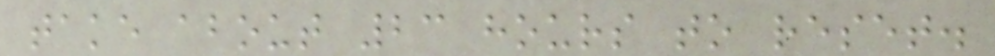take about 23 hours to reset.
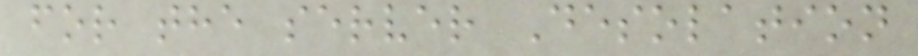for the server Desolation
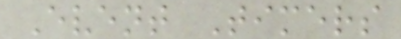Event Timers
